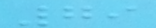79
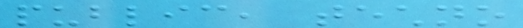public, techno
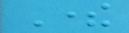There
